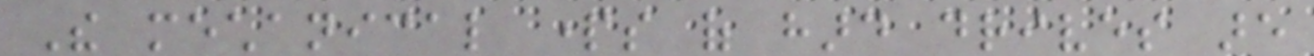The mechanical parts of hard drives are
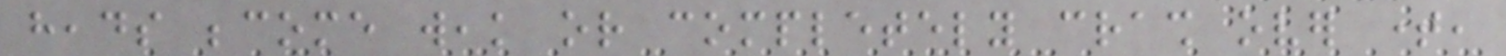heads become weak or completely crash over time,
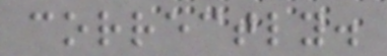correctly.
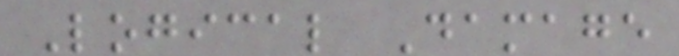Logical Damage
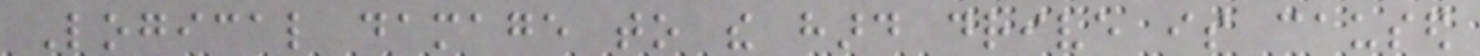Logical damage to the hard drive is caused
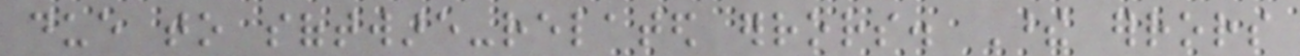due to software-related errors. These errors
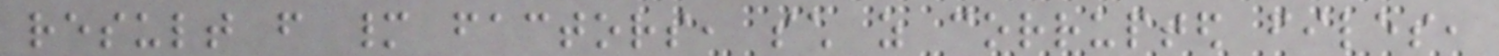result from many factors, such as corrupted files,
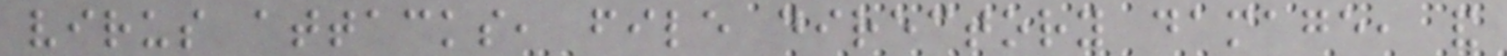virus attacks, file directory damage, and
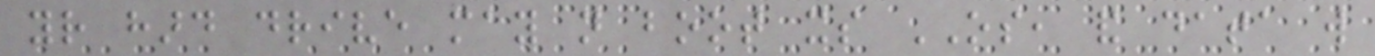your hard drive may not boot its OS, and data will
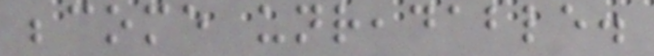become unreadable.
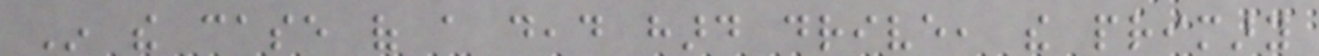In the case of a dead hard drive, the primary
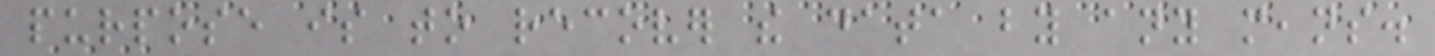purpose is to recover the data by any means.
